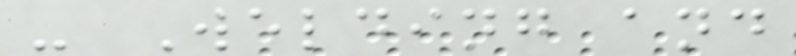- Welding and
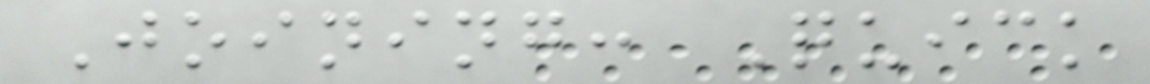Joining: Quick
